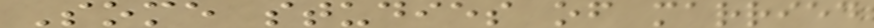Some studies of married
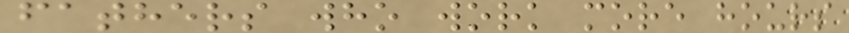fathers who work more hours
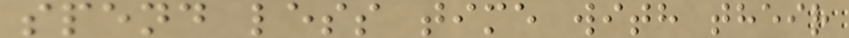spend less time with their
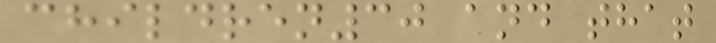children30 and that
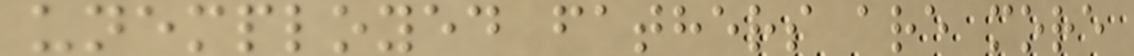unemployed fathers are more
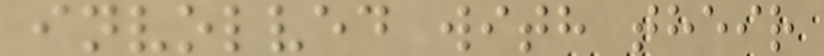involved with their
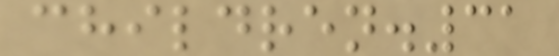children.31
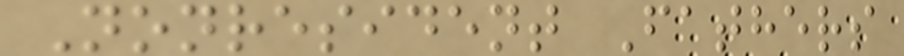Nonresident Fathers
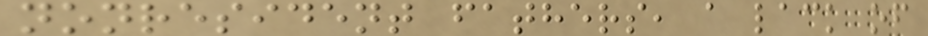nonresident fathers, a lack of
